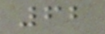62
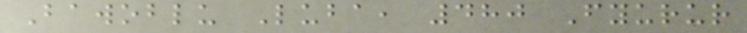Bawoblu Luba, 480 Fyurur
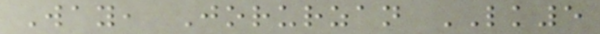Way, Jorurzan LK5
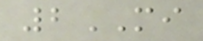2MI
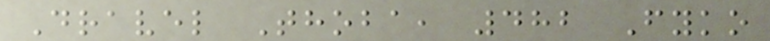Dravel Thoba, 482 Fyko
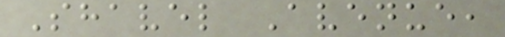Shavel Avenue,
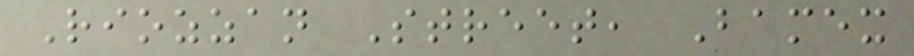Riozzan Street, Bamex
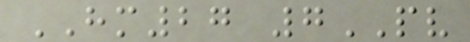HM27 7PV
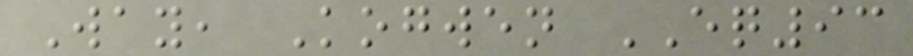Way, Kogwen EQ93
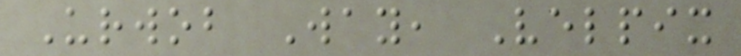Urwob Way, Velpix
